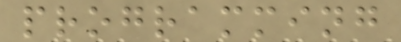programming
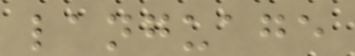language
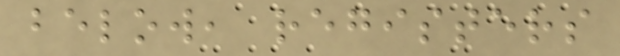below, registers
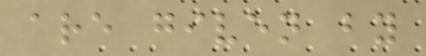are given by
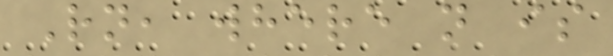Rn, where n is
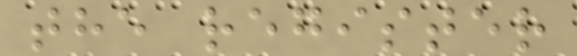the register
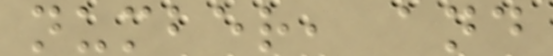number, and
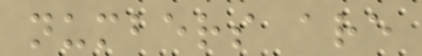numbers are
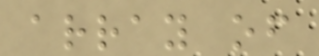array of
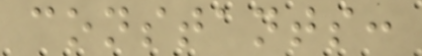constants:
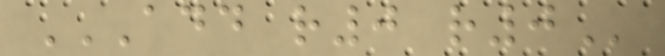ADD R0 R0
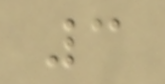3
